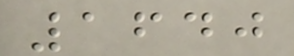1640
